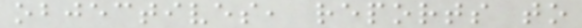objectives, reports to
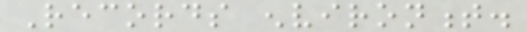Records environment.
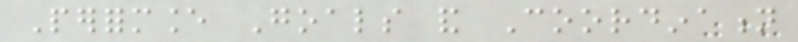Performance Goals and Coordination
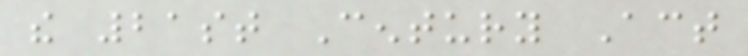the 21st Century Act
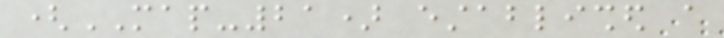(MAP-21) established a
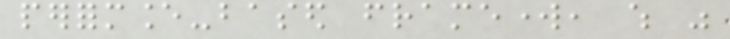performance-based framework, which was
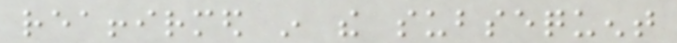reaffirmed in the subsequent
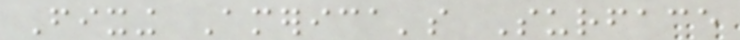Fixing America's Surface
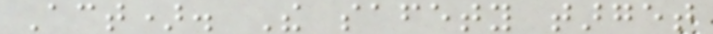Act). The safety target
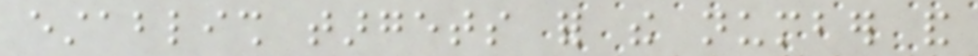establish targets for the number and
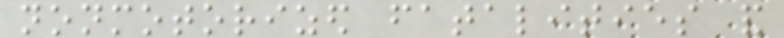nonmotorized fatalities and
